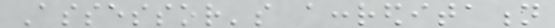Assessor's accreditation
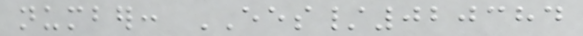number: EES/020384
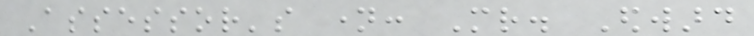Assessor's name: Mr. Edward
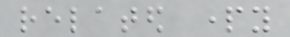related party
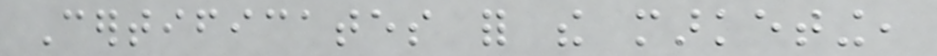Certificates for the marketing,
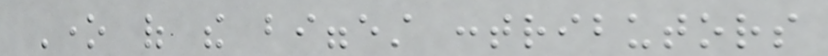One of the biggest contributors
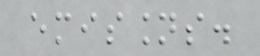emissions.
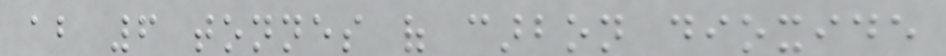about 6 tonnes of carbon dioxide
